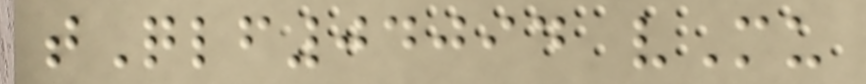tQlf04094 vMu
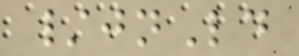/jnLd
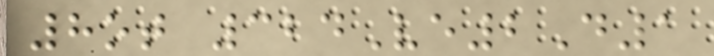8ot 324Ve2D1
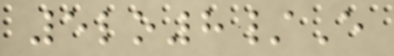5lo8/E
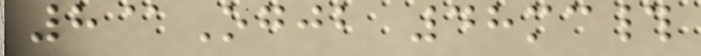8@Ogjb 48mc#
